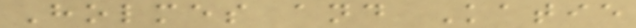Holmes and Katie
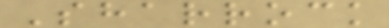Sharrock
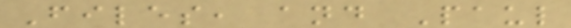Files, and Paul
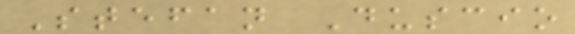Stefan Duscio
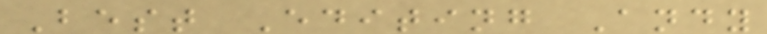Best Editing Andy
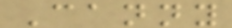Canny
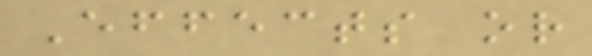Effects or
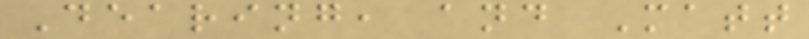Dearing, and Matt
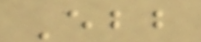Ebb
